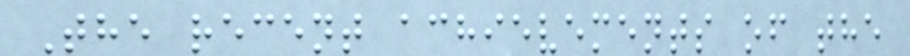The recent achievements of the
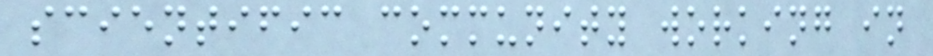scientific community working in
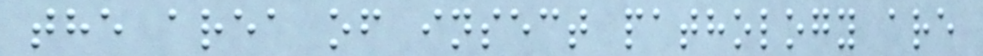the area of insect pathology are
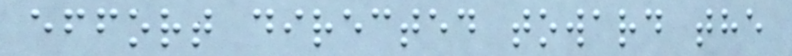effort directed toward the
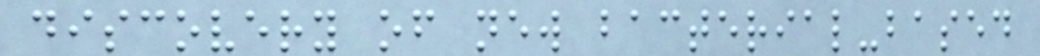discovery of new bacterial-based
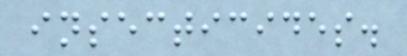insecticides.
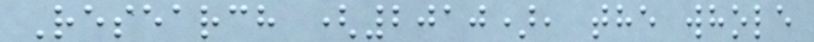Research (2010), the whole
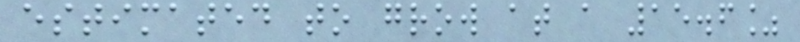estimated to grow at a 15.6%
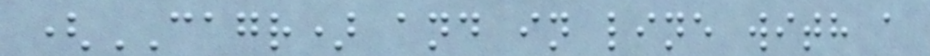(CAGR) and in line with a
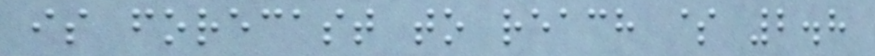is forecast to reach $ 2.8
